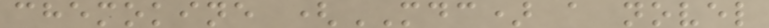chemokine (MDC) a novel
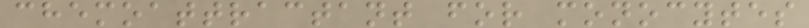chemoattractant for monocytes
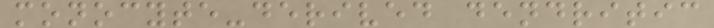monocyte-derived dendritic
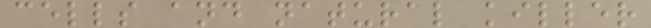cells and natural killer
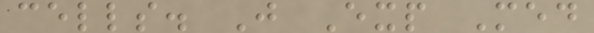cells. J Exp Med
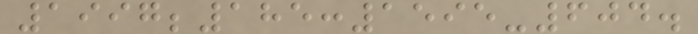1997;185:1595-604.
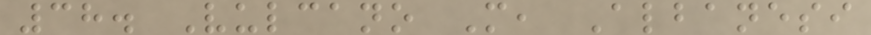38. Vulcano M, Albanesi
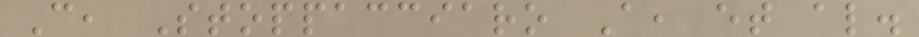C, Stoppacciaro A, et al.
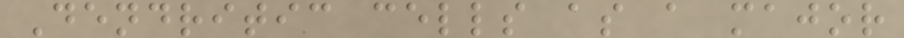Dendritic cells as a major
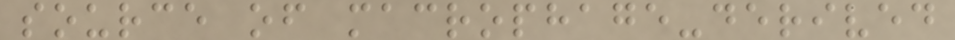source of macrophage-derived
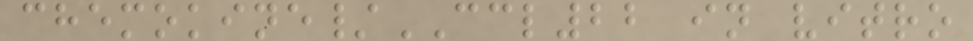chemokine/CCL22 in vitro
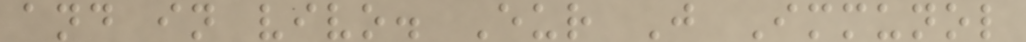and in vivo. Eur J Immunol
